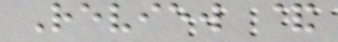Review &
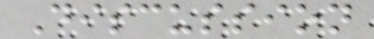Discussion
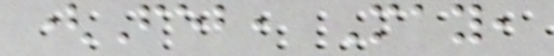(Feb, May,
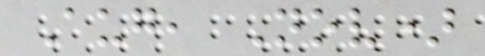Aug, Nov)
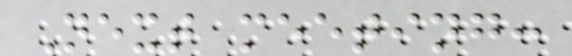Next meeting:
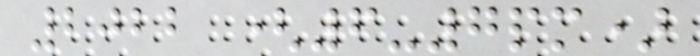2022 (6-7pm)
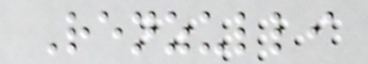Renzulli
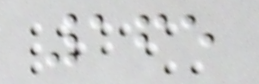165
